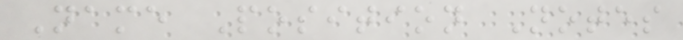Name Position Notes
